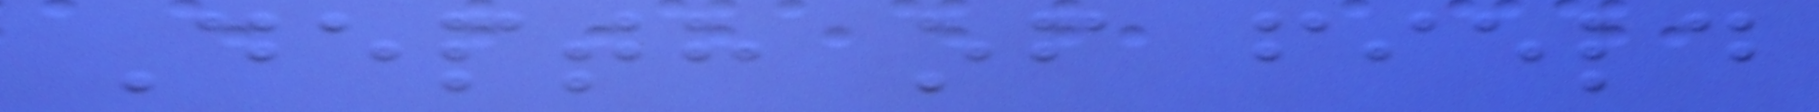Depth of field
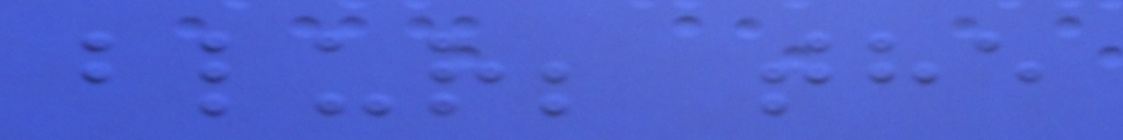blur; the
